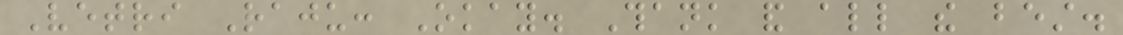Vetri Raju: Okay. Thank and all the best.
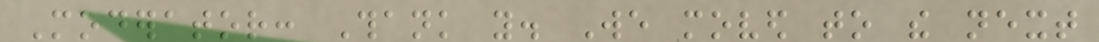Moderator: Thank you. We moved to the next
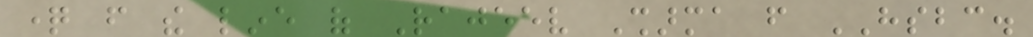question from the line of Rajeev Sharma from HSBC.
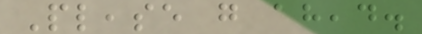Please go ahead.
